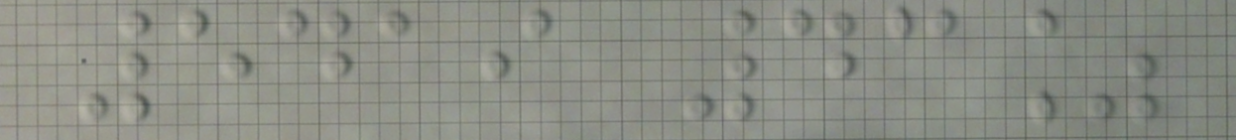5419 43%
